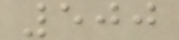500
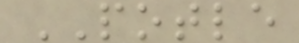POTLE
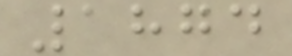1874
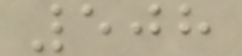508
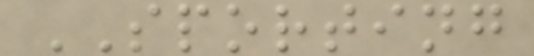SPORTING
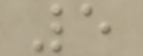5
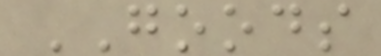GOODS
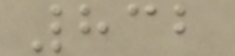832
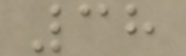38
